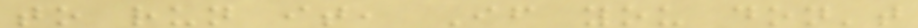to run it, If you don't
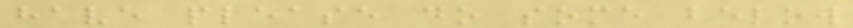have please do some below
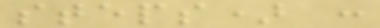steps) :
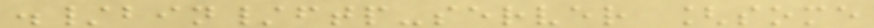./bin/ftp-server [some
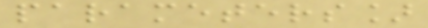parameters]
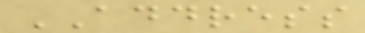ADDRESS
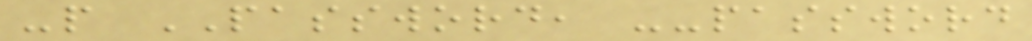-p PASSWORD, --password
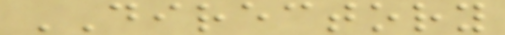DIRECTORY
